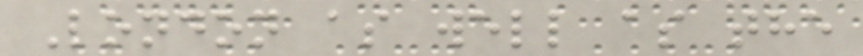London as well as the
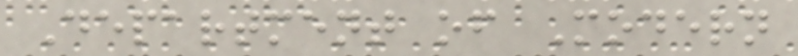Department of Modern
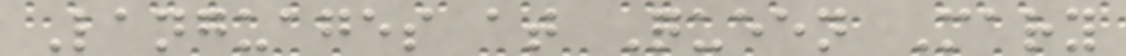Languages at Queen Mary
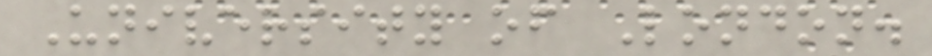University of London.
